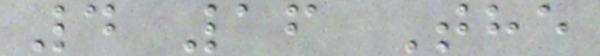4 16 The
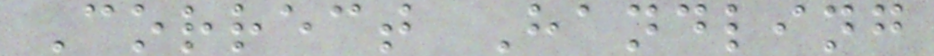Correct Handling
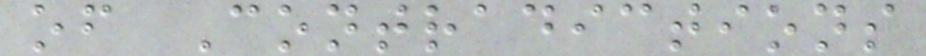of Contradictions
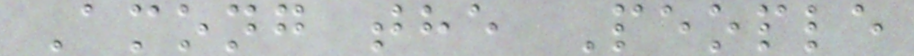Among the People
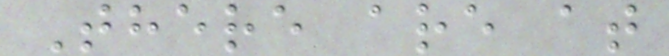There are at
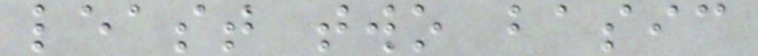least two basic
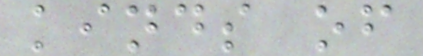kinds of
